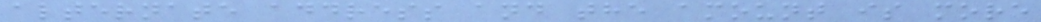alternate address and the amount is more
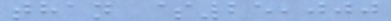than $25,000
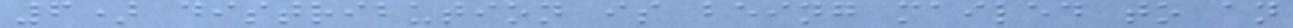6) distribution is being mailed to an
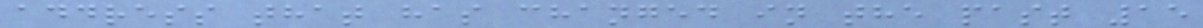address that has changed in the past 15
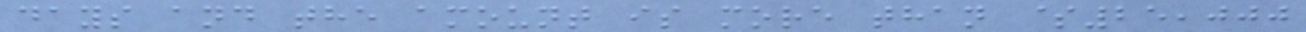days and the amount is more than $25,000
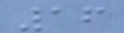16
